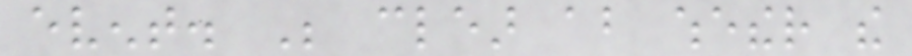event. Be clear about whether the
